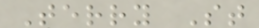Terry St
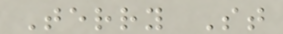Terry St
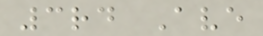3rd Ave
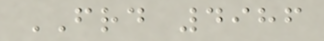FRD 4986
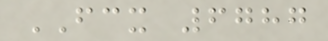FCX 6787
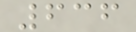636
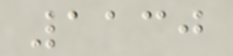1130
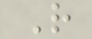R
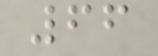66
